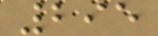295
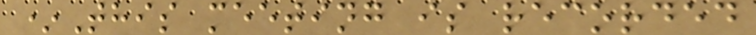*This meeting is recorded
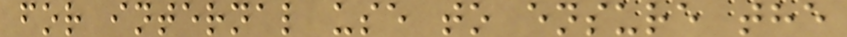for internal use to ensure the
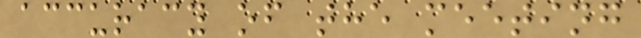accuracy of the meeting
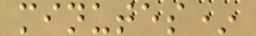minutes*
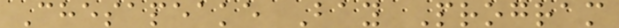Chesapeake Bay Program
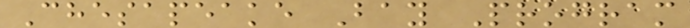Chesapeake Bay Program
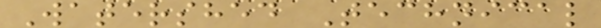Watershed Technical
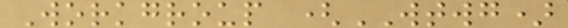Workgroup (WTWG)
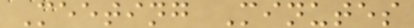Meeting Minutes
